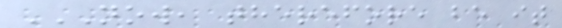NOW, THEREFORE BE IT
